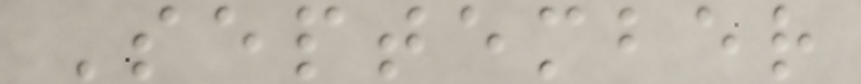September
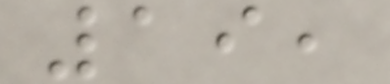19,
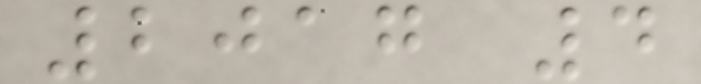2017 4
